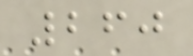260
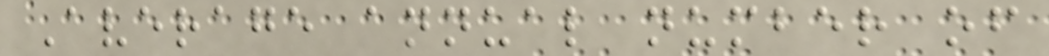Average annual number of
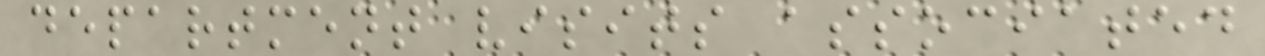department visits associated
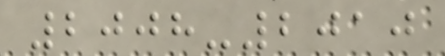2008-2010
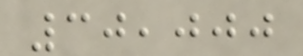30,000
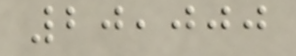20,000
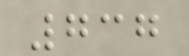737
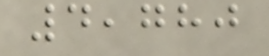4,780
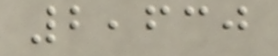2,630
